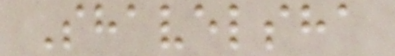Shavelsha
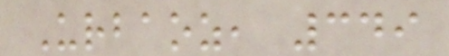Urbaoz, 349
